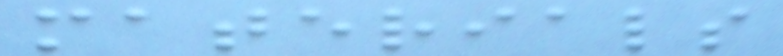materials
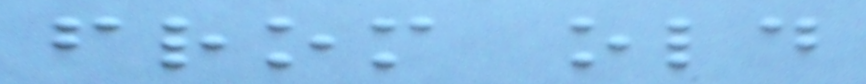from old
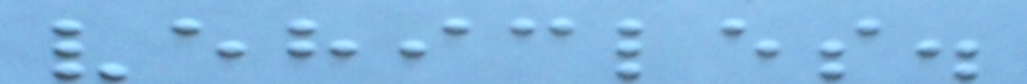vehicles.
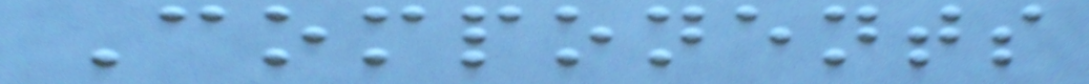Components
